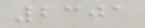2301
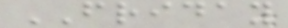FRIDAY
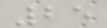25
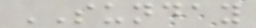SUNDAY
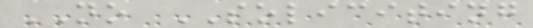NO SOLICITING
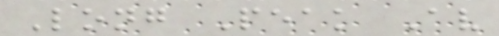Long Peak Av
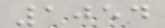1054
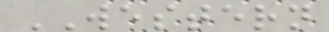WESTERN
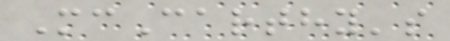McCarthy's
